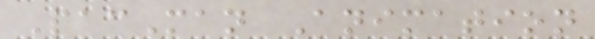PacMan Animation
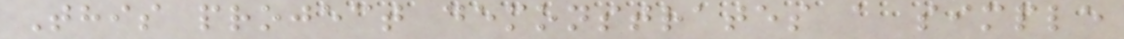This project demonstrates a simple
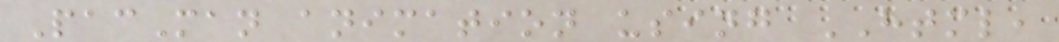PacMan animation using HTML,
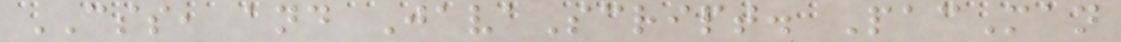CSS, and JavaScript. PacMan
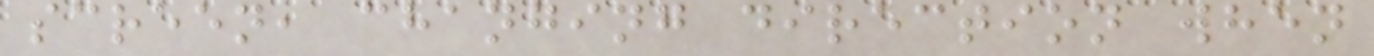screen, changing direction when
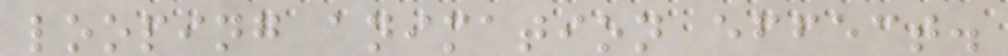looping animation effect.
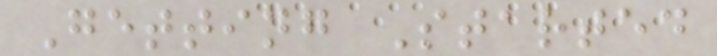Getting Started
